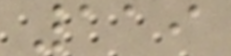119
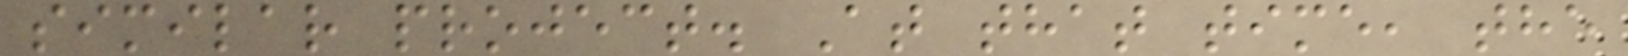similar project. At that time, the
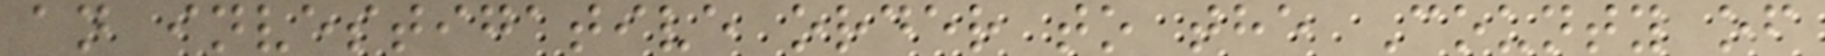an investigative order to the County of
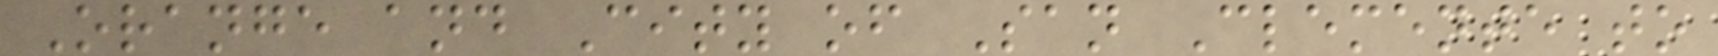Orange and City of San Clemente to
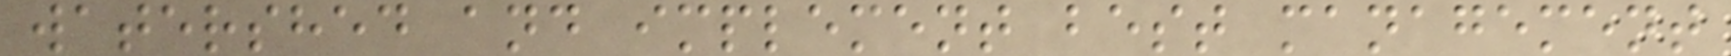watershed and implement best management
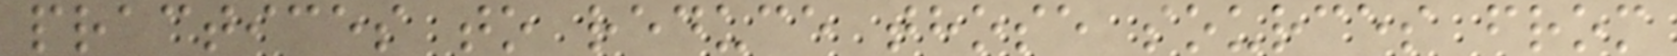practices to reduce those sources from
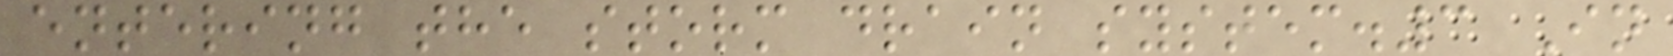entering the storm drain system.3 In
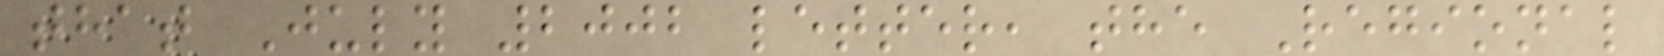that July 2002 letter, the Regional
